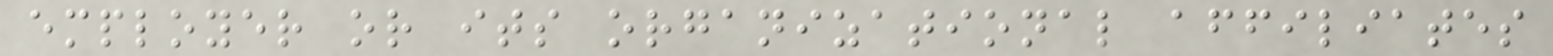employer or its organizational affiliates
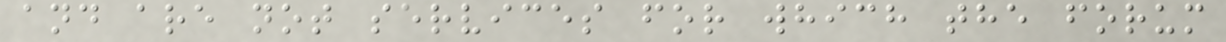and are not services for which the forum
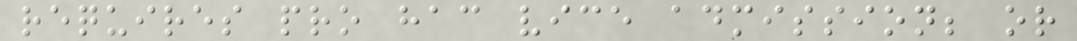requires pro hac vice admission; or
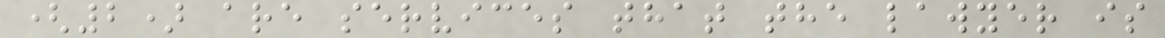(2) are services that the lawyer is
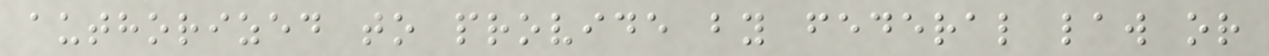authorized to provide by federal law or
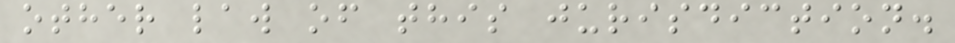other law of this jurisdiction.
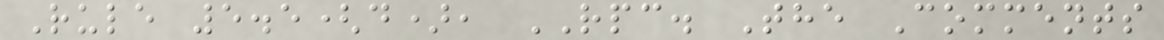Rule 5.5(d), RPC. The Comments
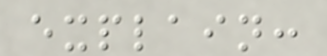explain:
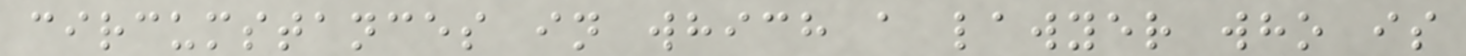circumstances in which a lawyer who is
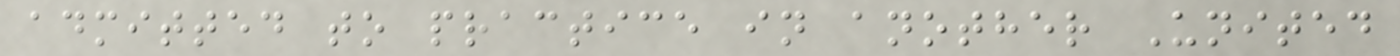admitted to practice in another United
